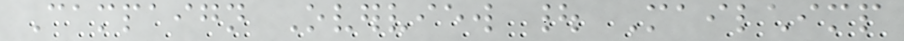Campaign Overview | Mailchimp
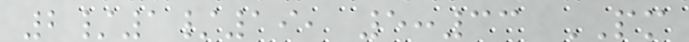2/1/19, 5:33 PM
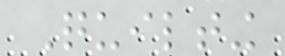Quilting
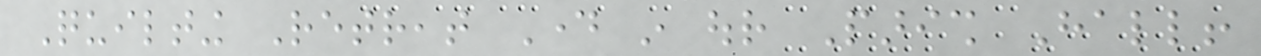Quilting Retreat Day in our Parish Hall!
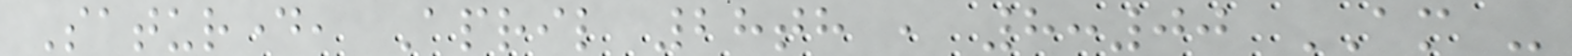Saturday, April 28th , 8:00 AM -
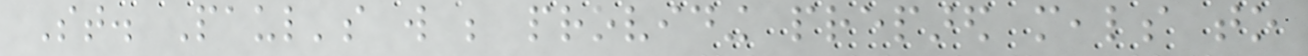St. Paul's will be providing prepared meals to
